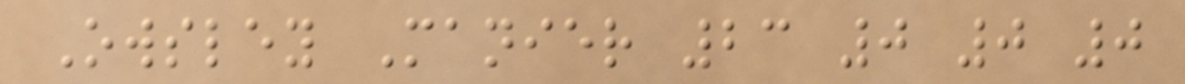Owsley Manier 23 0 0 0
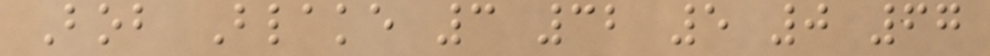Bob Blake 3 32 5 0 67
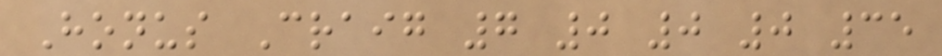Honus Craig 7 0 0 0 35
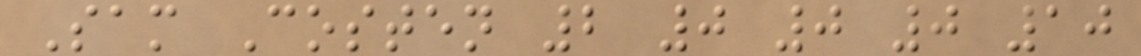Sam Costen 2 0 0 0 10
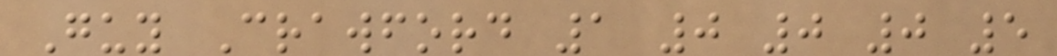Guy Crawford 1 0 0 0 5
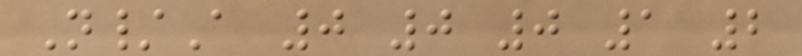N/A 0 0 0 1 2
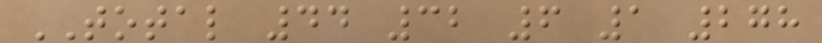TOTAL 44 32 6 1 278
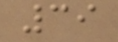39
